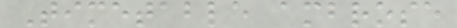Timetable ambrose
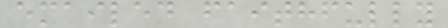emailed faithfully
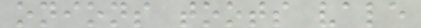onions toots vale
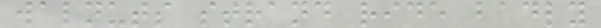walnuts strand ride badly
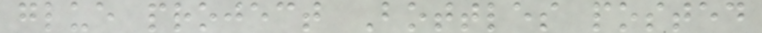glue project Bottles posted
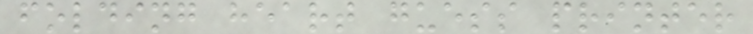folding heart guess printer
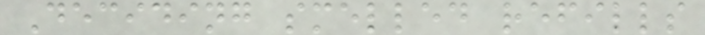Deciding smelled refills
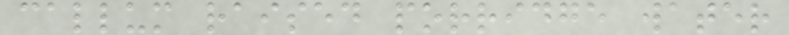callum raised porridge water
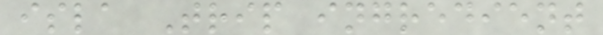isla Trip ingredient
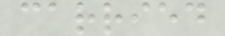carried
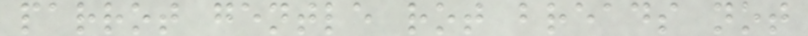parrot gentle rot breads not
